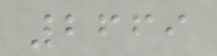2669
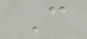C
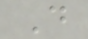D
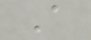A
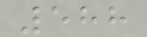588
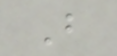B
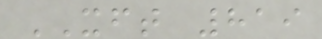XFT 819
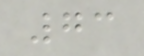73
